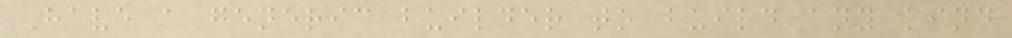Have a generic builder to build any kind
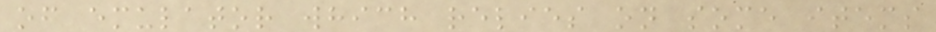of emulator which relies on some items
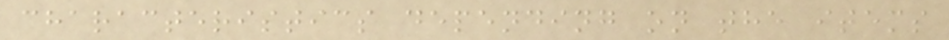characteristics depending on the items
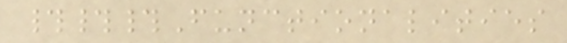###Functionalities
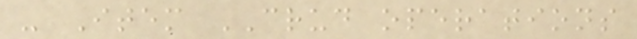- Item CRUD operations
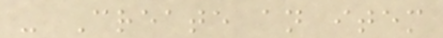- Create an item
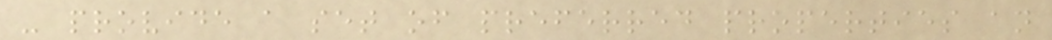- provide a set of preferred properties an
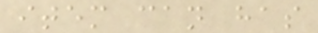item can has
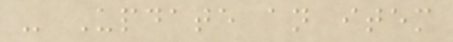- Update an item
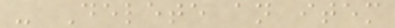- Delete an item
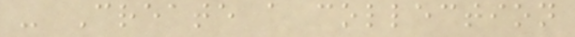- Create a collection
